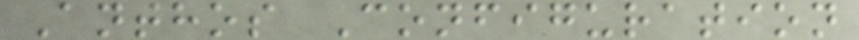Anthos Configuration
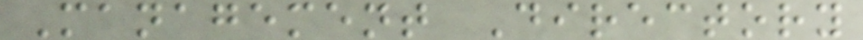Management Directory
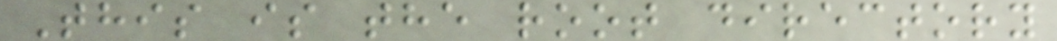This is the root directory
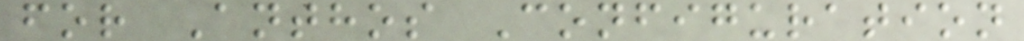for Anthos Configuration
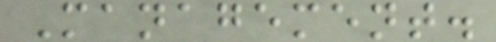Management.
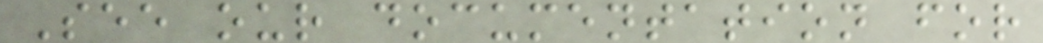See our documentation for
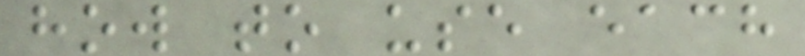how to use each
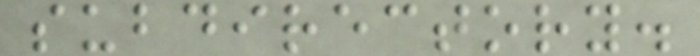subdirectory.
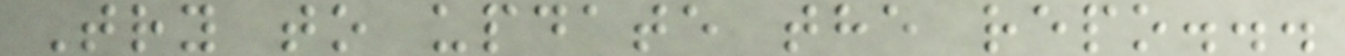Try to update the repo...
